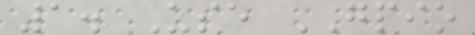1. Use GPIO
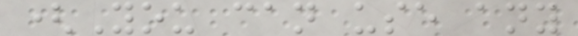(You can use any
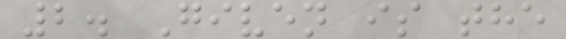2. Given is the
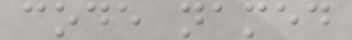code named
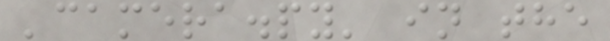'camera.py' in the
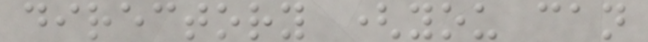directory (you can
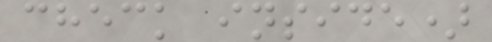check inside)
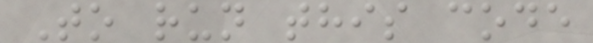To run this code
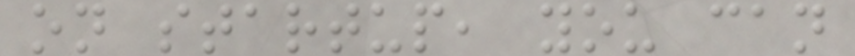on startup, you can
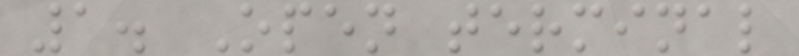1. Open terminal
